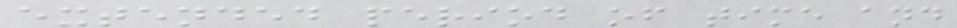extended period of time and
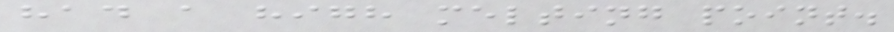had a high melting point.
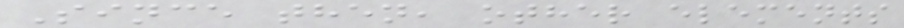Since then, other elements
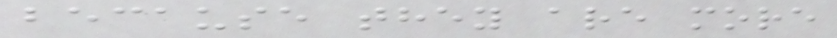because they are more
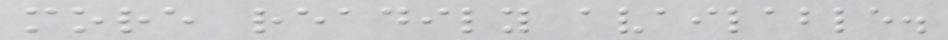more readily available.
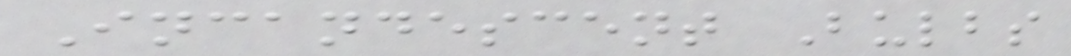Incandescent Bulbs
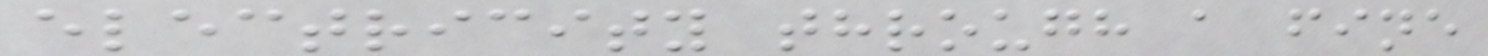electricity through a fine
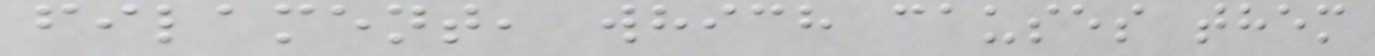filament, which causes them
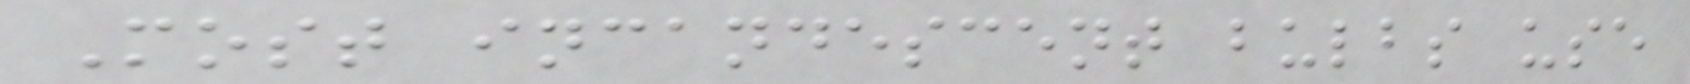Most incandescent bulbs use
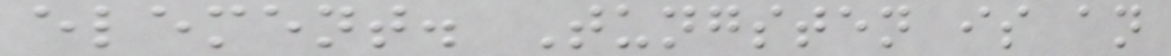element. Tungsten is an
